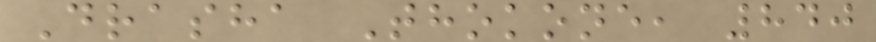Drasha Thokone, 840
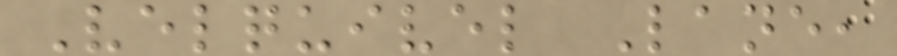Velquivel Lane,
